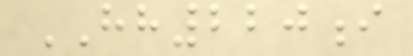HH220i
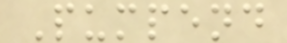Pumpend
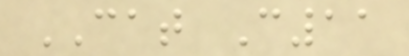CAT C11
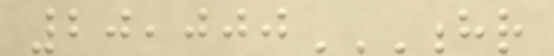20,000HR
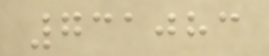731083
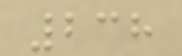238
